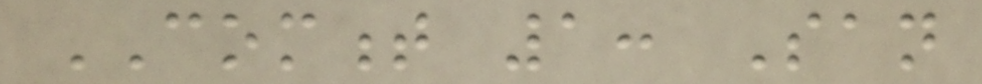COMMENT 1: San
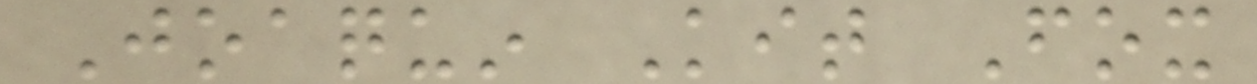Joaquin Kit Fox
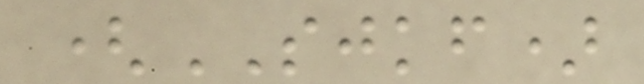(SJKF)
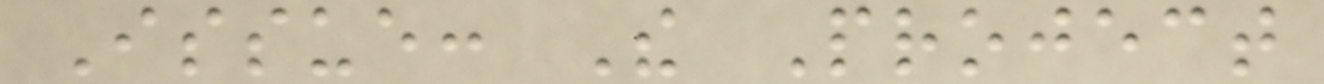Issue: The Project
